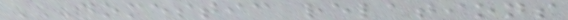DOMESTIC RELATIONS
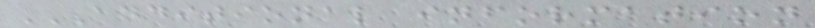ADDITIONAL INFORMATION
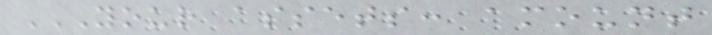YOUR ASSETS: AMOUNT
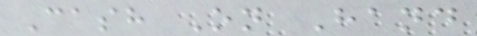Cash On Hand
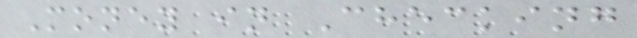Money in Checking
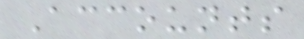Accounts
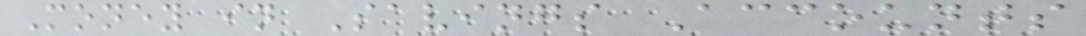Money in Savings Accounts
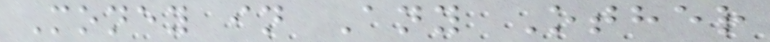Money in Any Other
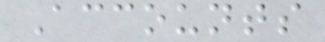Accounts
